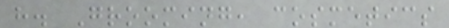h. Grooming, cosmetics
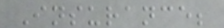Insurance;
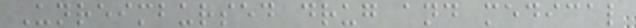Unreimbursed drug and medical
